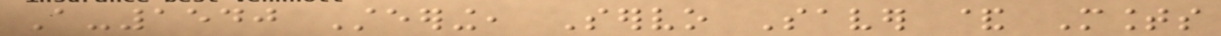A-1540 Steering, Servo Saver & Mounts
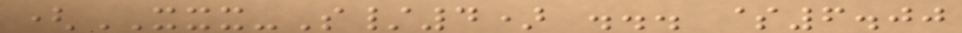(XXX-S/4) ... $6.00
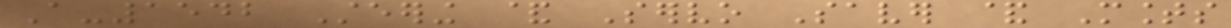A-1542 Steering & Servo Saver & Mounts
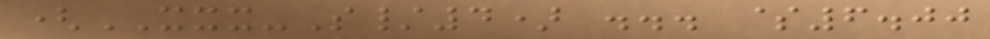(XXX-S/4) ... $6.00
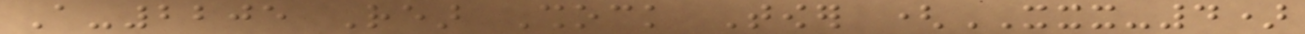A-2205 Rear Shock Tower (XXX-4)
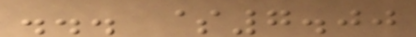... $7.00
